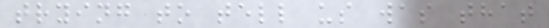trying to tell us was that
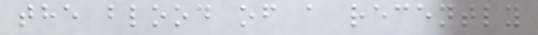the blood of a recently
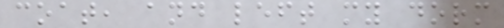coat, and left my dorm
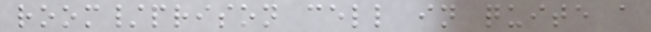room/prison cell in quite a
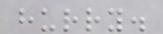hurry.
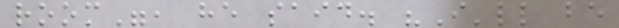room", he said. "I'll be
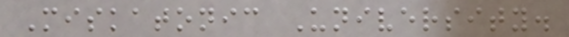Miskatonic University.
